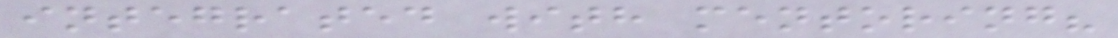integrated with mentoring?
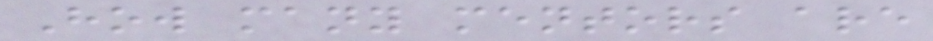How many mentors are
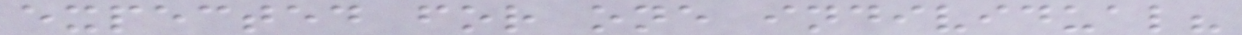expected for one individual?
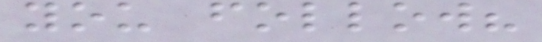you follow?
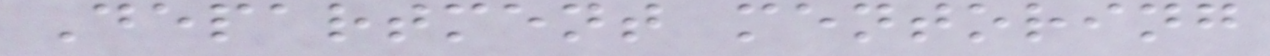Department mentoring
